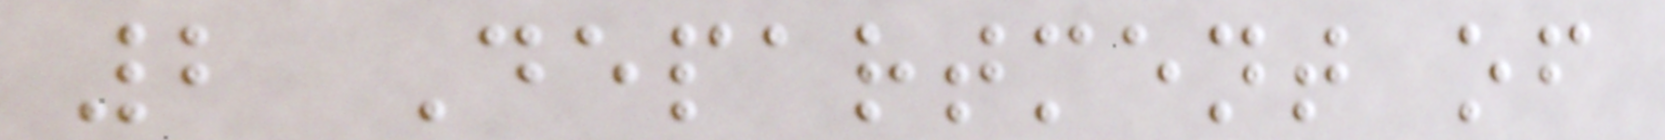2 Department of
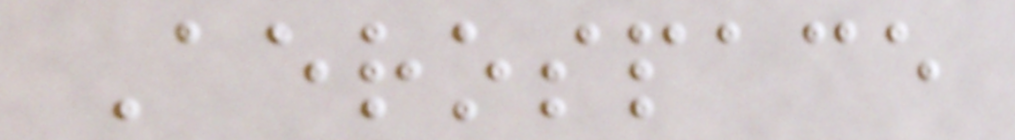Aerospace
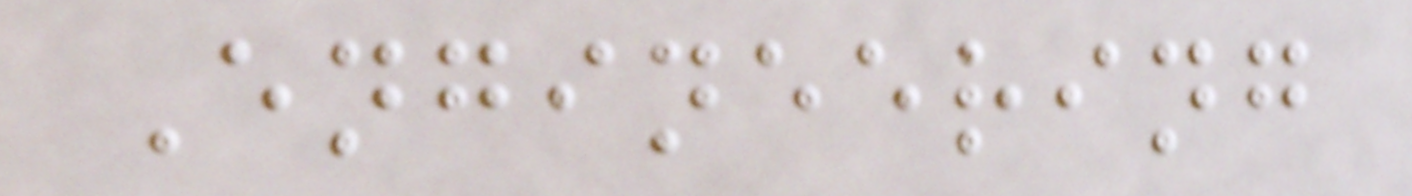Engineering
